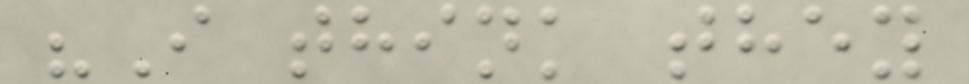"I think they
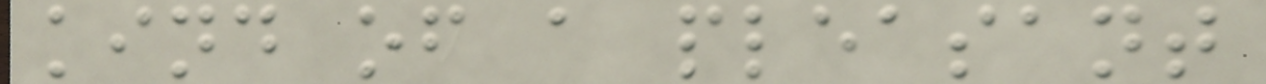kind of a pleasant
